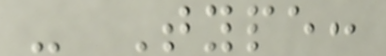- Type:
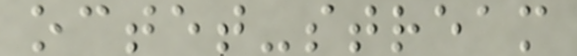octet-stream
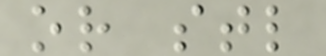or stl
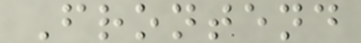Frontend
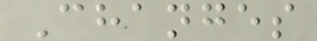Changes
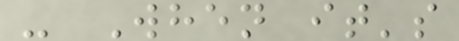- When it's
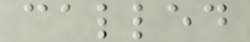called
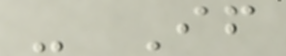- If
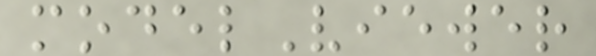modelViewer
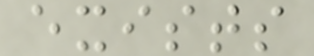exists
